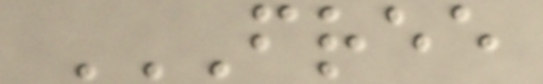FREE
